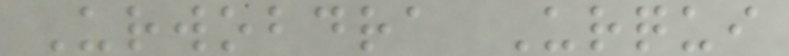Urwobdra Urqui
